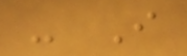- I
